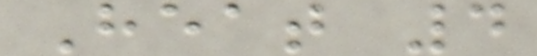Heat 4
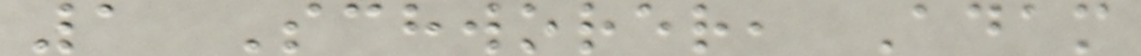1 Schworer, Adam
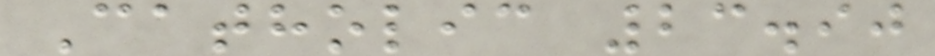Catholic 23.90
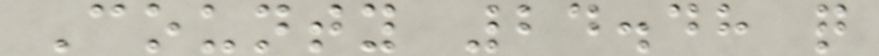County 24.48 q
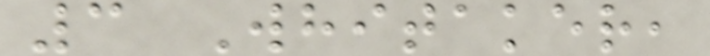3 Whitaker,
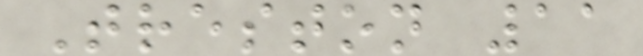Treston 11
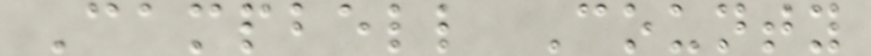Campbell County
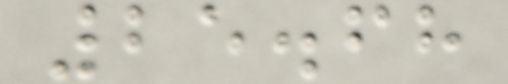25.68
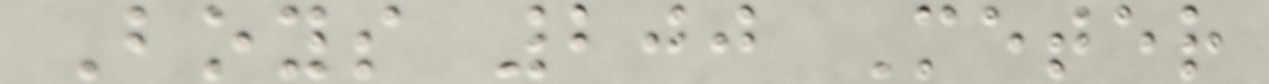Boys 200 Meter
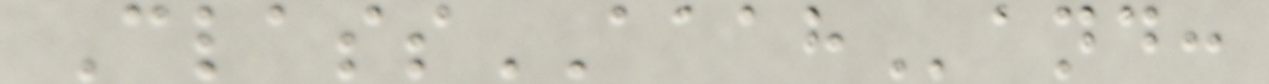ClassAAAHand:
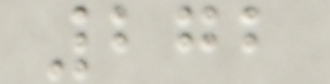272
